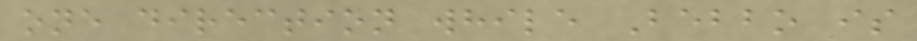one direction while Bebbo is
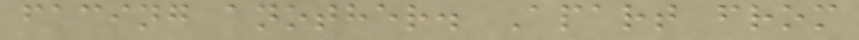facing another. Apart from
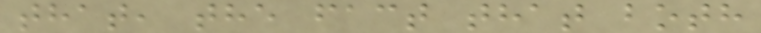that, the fact that both
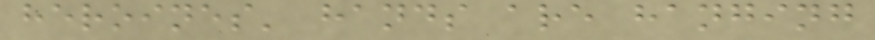heroines' hands are hanging
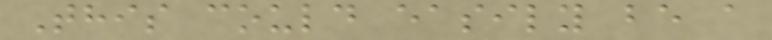This could easily be a
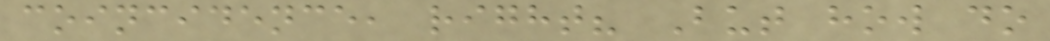coincidence, right? But how do
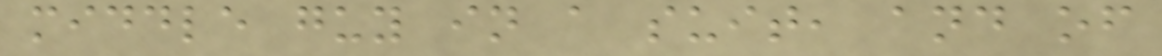middle guy in a suit, and of
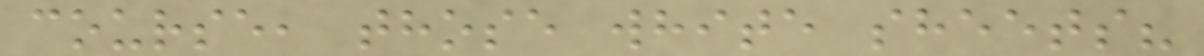course, those white sheets?
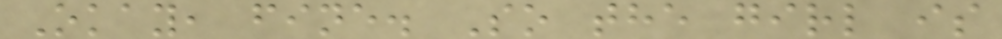Okay, fine. So the girl is
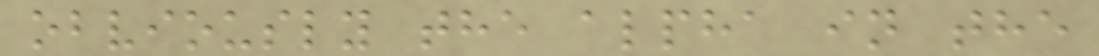obviously the alpha in the
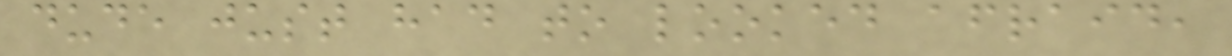dude just had to looked afraid,
